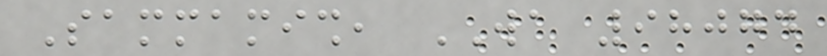Sammamish, WA 98074
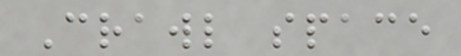Crawl space
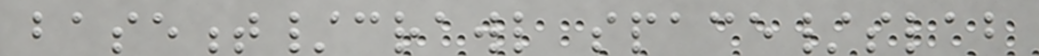basement/crawl space/slab
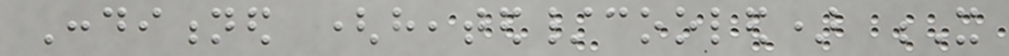Conditioned (heated/cooled) X
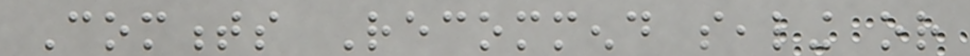Comments Recommend sealing or
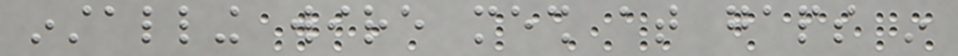installing wire mesh at gaps in
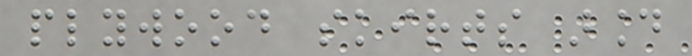plywood skirts around
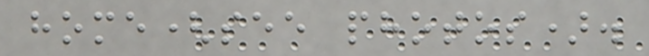home(see photos).
